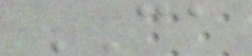CA
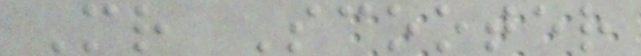Mr Scooter
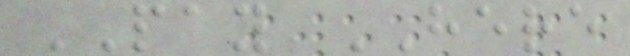PAY HERE
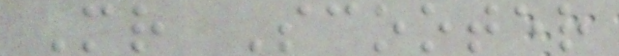Mr Scooter
